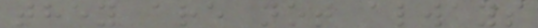they are not always
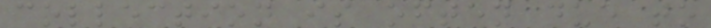collection is often due to
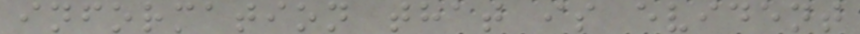information that is evident
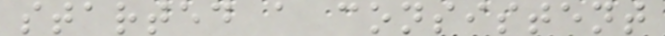started a consistent
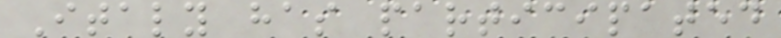Italy has participated
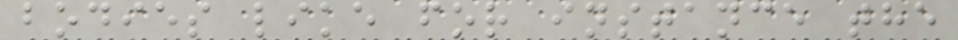bodies like for instance the
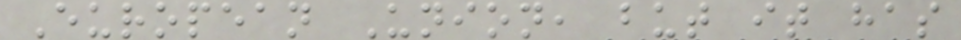European Union, but it has
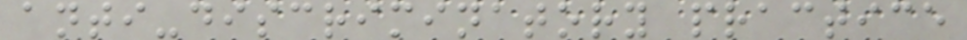anti-discriminatory practice
